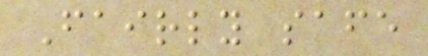Fairly safe
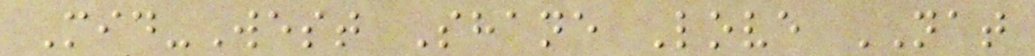Mid-West Shane Love NAT
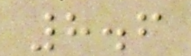8.6
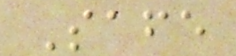Safe
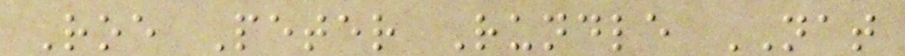Roe Peter Rundle NAT
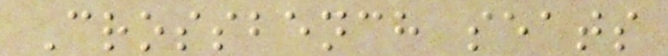Crossbench seats
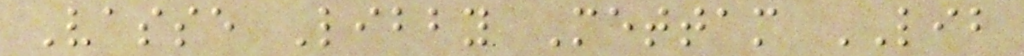Vasse Libby Mettam LIB
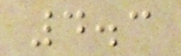4.3
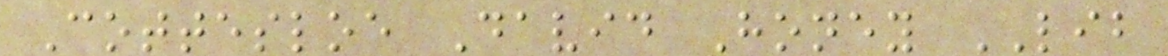Cottesloe David Honey LIB
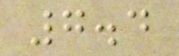7.4
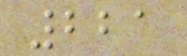221
